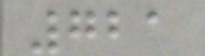721
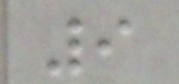9
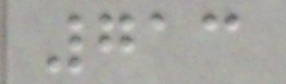713
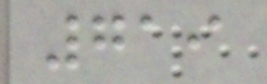719
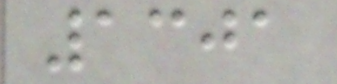1301
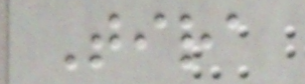Tira
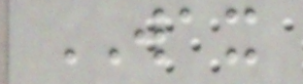WAX
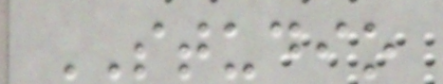STUDIO
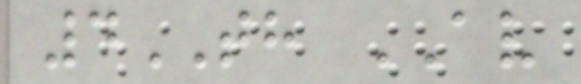4TH AV
